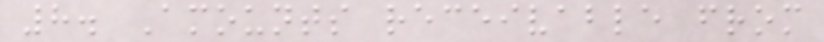8. Amounts receivable from
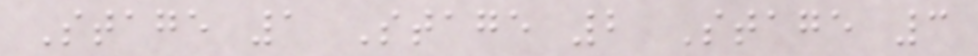Stage 1 Stage 2 Stage 3
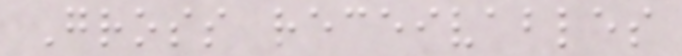Gross receivables
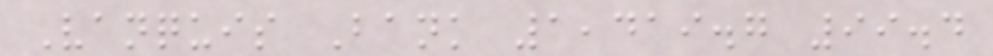Vanquis Bank 1,419.7 99.4
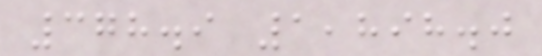378.9 1,898.0
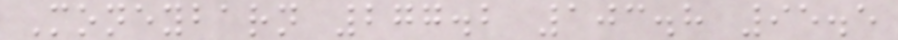Moneybarn 277.2 103.8 95.5
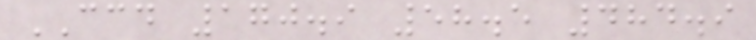CCD 170.9 58.5 484.9
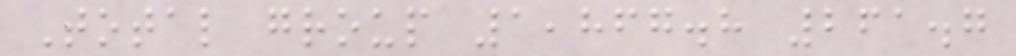Total group 1,867.8 261.7
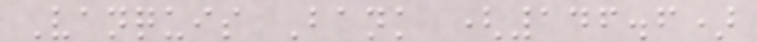Vanquis Bank (146.6)
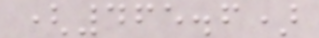(465.6)
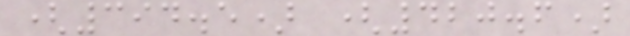(394.5) (420.6)
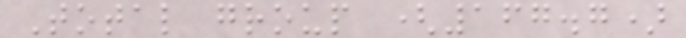Total group (167.7)
